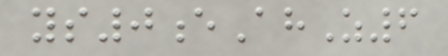ys0eAhZ6
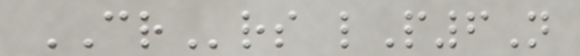CRrs lP6N
